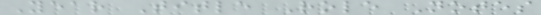Year Title Role Notes
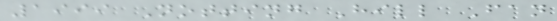1999 Notting Hill Fan
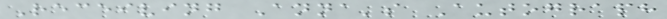Receiving Anna's Autograph
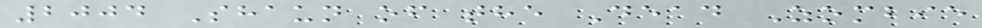2004 Shaun of the Dead Zombie
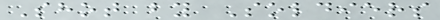Shot by Soldiers
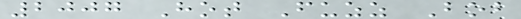2007 Hot Fuzz Bob
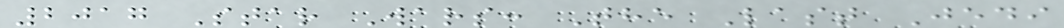2017 Star Wars: The Last Jedi
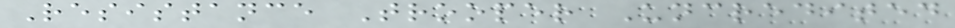Resistance Trooper Uncredited
